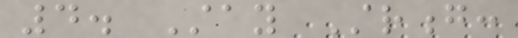4. Stay Strong:
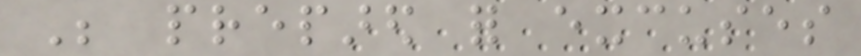Be prepared for excuses
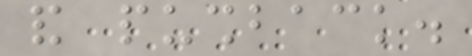and pushback.
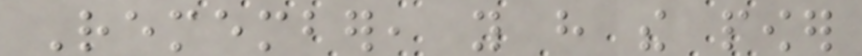Remember, you have the power
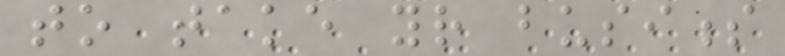to take your business
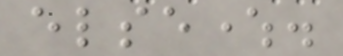elsewhere.
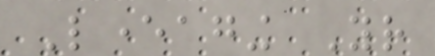Leveraging Your
